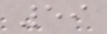59
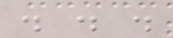. . .
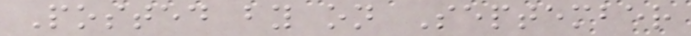Posted by on September
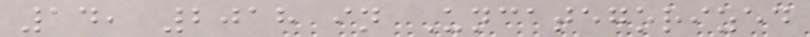14, 2018 in Uncategorized
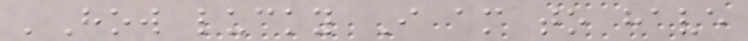'How lucky I am to have
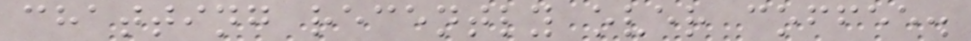chatting recently over coffee.
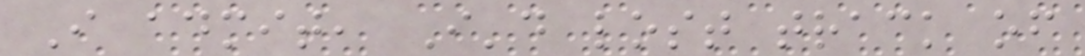I admit, I'd lost track of
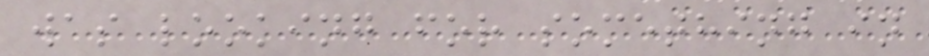was looking for something in
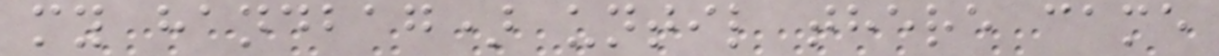my handbag) until there came
